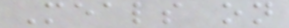Meals on
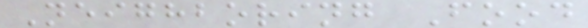Neighboring Food
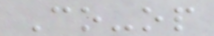Co-op
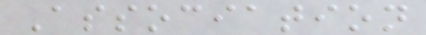Association
